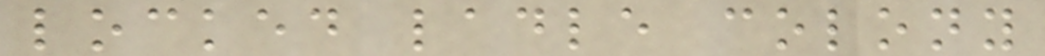locked ladle colony
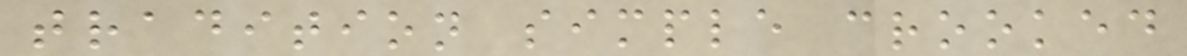tradition simple crooked
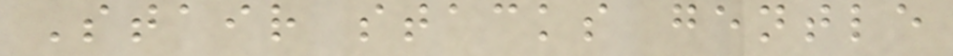Stair stacks gentle
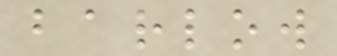barlow
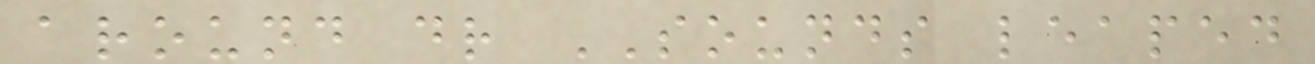around dr SOUNDS leaped
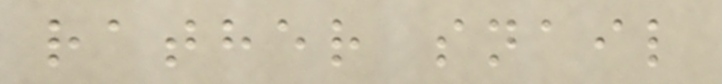rather snail
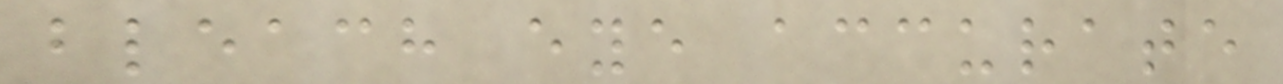bleach eye accurate
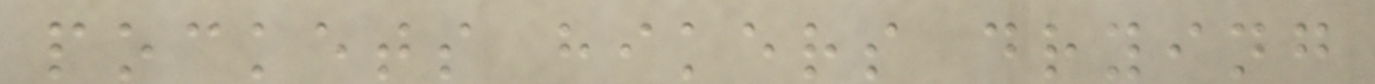pockets hikers drying
